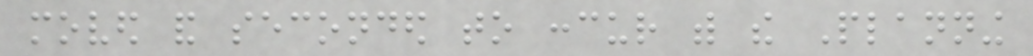moved and seconded to concur with the Planning
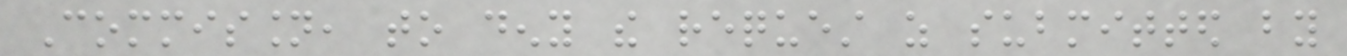Commission, to deny the request as submitted by
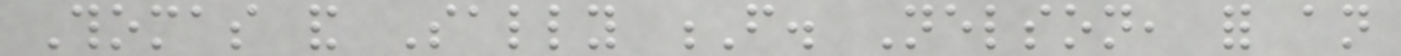Thomas and Sally F. Nelson, for an
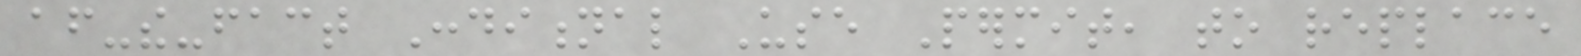after-the-fact Conditional Use Permit, to replace
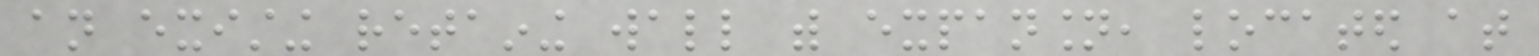an existing retaining wall with expansion, located at
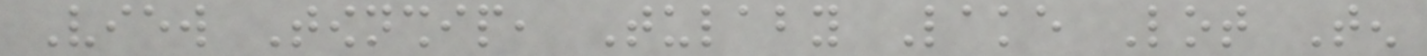View Township, Tulaby Lake Lot Ten
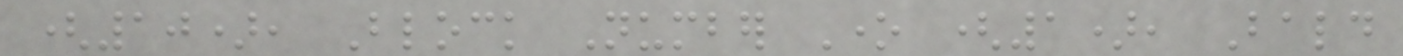(10), Block Number One (1), Bald
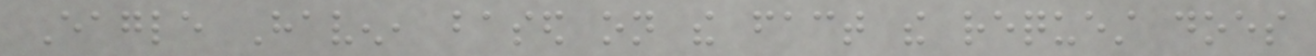Eagle Haven, based on the fact the request does
